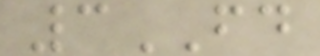3FD
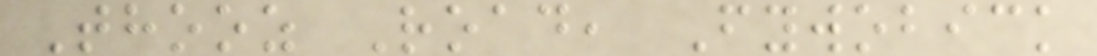Thooz Road, Fywobick
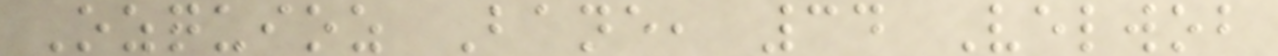Ozquioz Bane, 34 Velwob
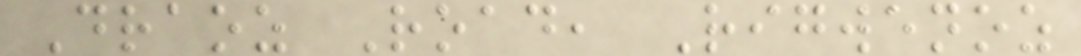Draoz Road, Rigwenoz
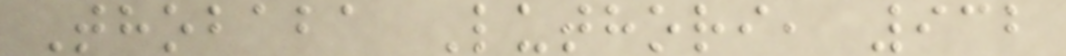Thobaba Luthori, 932
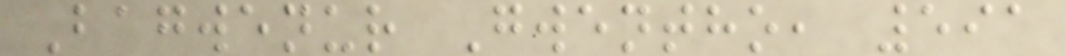Bagwenur Gwentho, 591
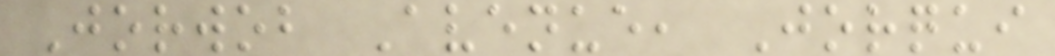Jorwob Avenue, Jorqui
